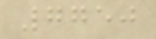7750
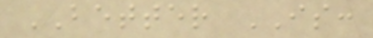BETTER IS:
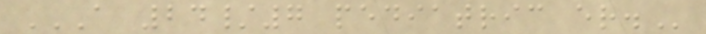A 24/7 PEDIATRIC ER.
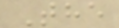The
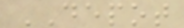DEPOT
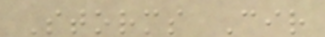Storms Cir
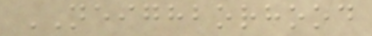NEIGHBORHOOD
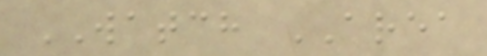WATCH AREA
